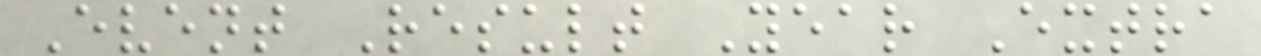Event Result Year Extra
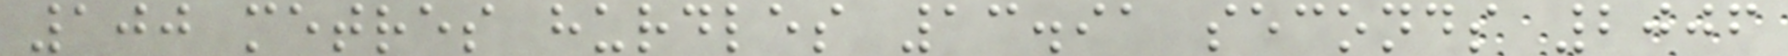100 metres hurdles 13.91 seconds 2006
